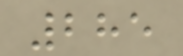285
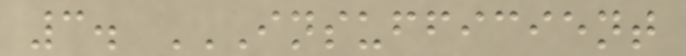3. INSUFFICIENT
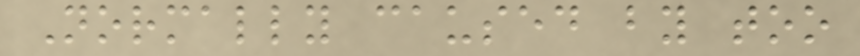Normally caused by too
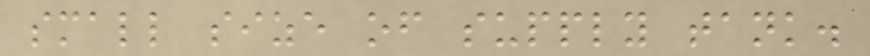small size of supply tank.
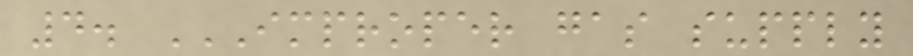4. IMPROPER GAS SUPPLY
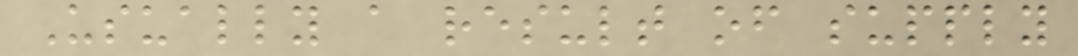Usually a result of supply
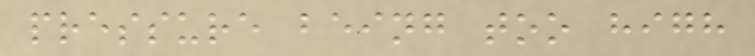pressure being too high
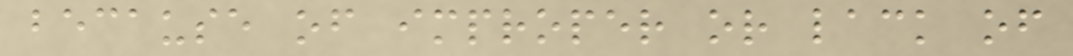because of improper or lack of
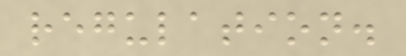regulation.
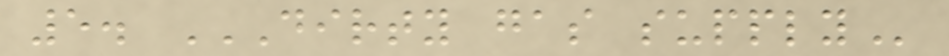5. DIRTY GAS SUPPLY
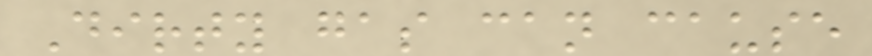Dirty gas can cause
